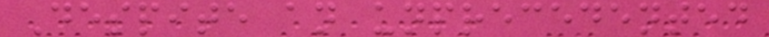Despite an unprecedented
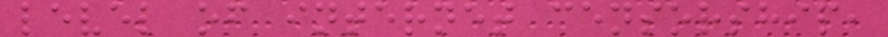level of internet censorship,
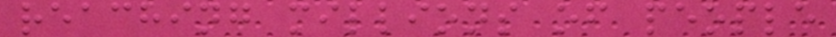reaching millions of people
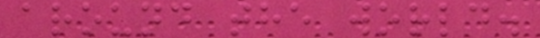around the world.
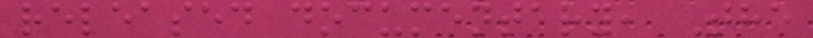released documentary, The
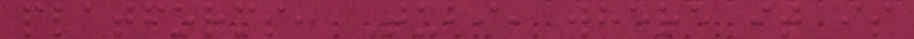platforms: Tubi, where it is
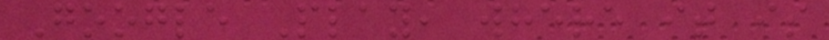Google Play, where it is
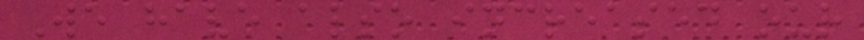We have also increased our
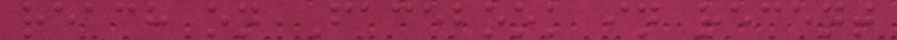reach on Facebook in recent
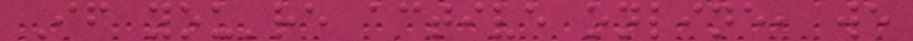If you're active online, we
